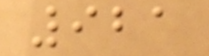921
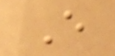E
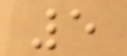5
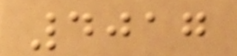4017
